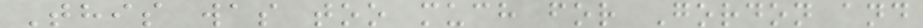This was too much for Gordon and
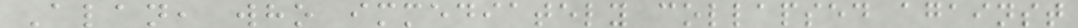Alan, who immediately collapsed against
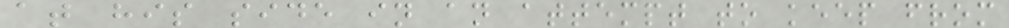at his side in an attempt to keep from
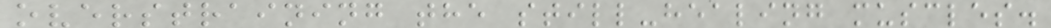overstraining the still-healing muscles.
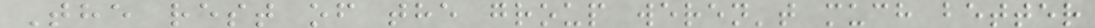The rest of the group weren't much better
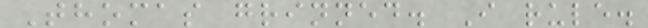Thomas grinned. I rule.
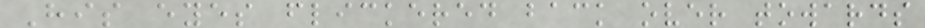His eyes flickered back over towards
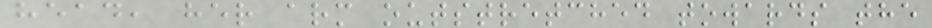head, her arm outstretched towards the
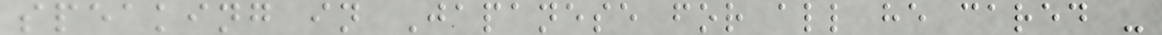speaking in Japanese for all he cared -
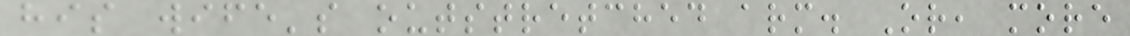his wife's outstretched arm. Or, more
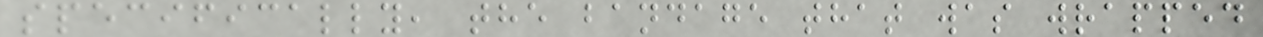specifically, the bandage that was wrapped
